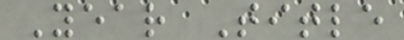Year Title
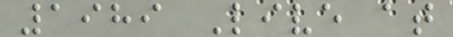1989 Live at
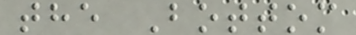the Bottom
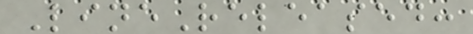LineReleased:
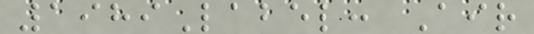1989Label: Air
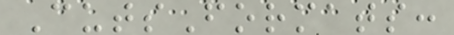CutsFormats:
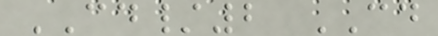CD/2 CD
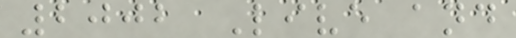2002 Live and
